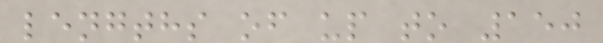lengths of up to 150
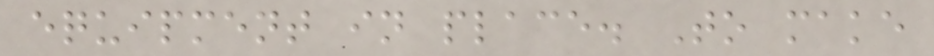equipment in place. To make
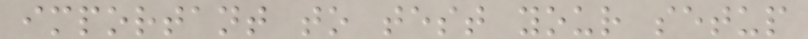important to test your setup
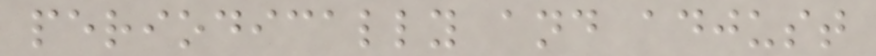periodically and adjust
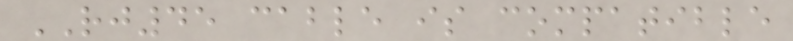RJ45 cable is compatible
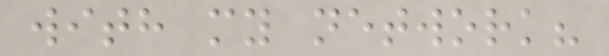with my network?
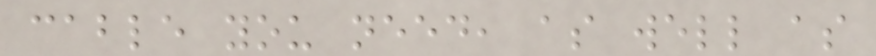cable you need, as well as
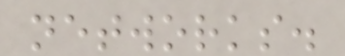networks.
